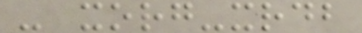- xorg-xrdb
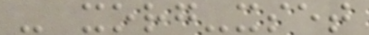- xorg-xset
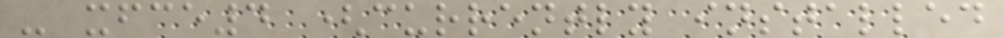- xfce4 (currently installed
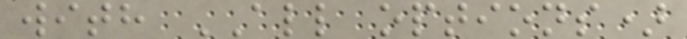with ALL options)
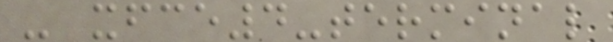- xfce4-terminal
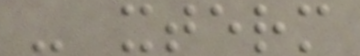- xterm
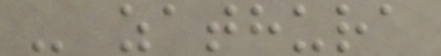- zathura
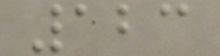123
